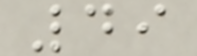49
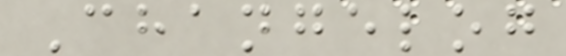Changelog
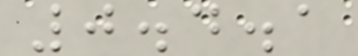0.4.1
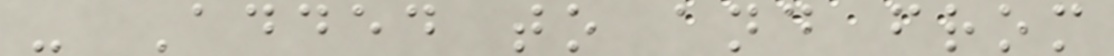- Added to and from
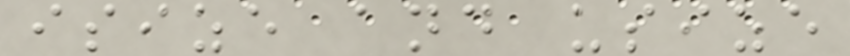isize and usize
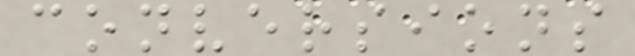conversions
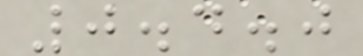0.4.0
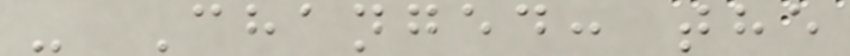- Changed: the
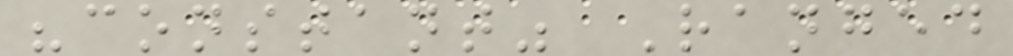"constant" Ranged
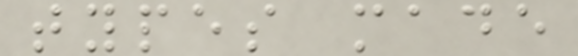types made
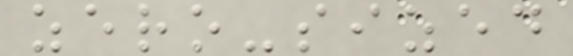zero-sized
